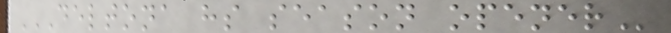DELTONA HS SEASON OPENER
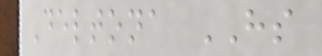Deltona HS
